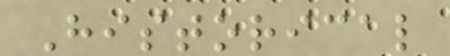Historical
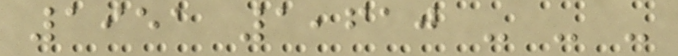1951 1,610 - - -
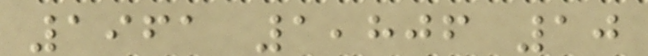1961 1,806 10
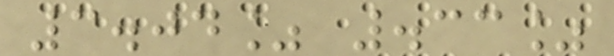3.04% .33%
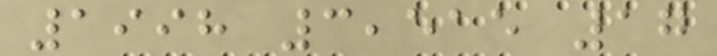1998 3,515 17
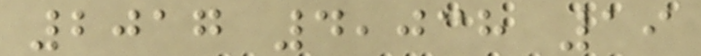2017 4,038 19
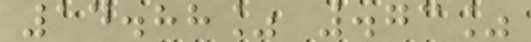14.88% .73%
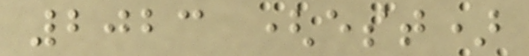2023 (est)
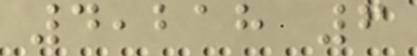4,218 6
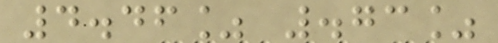4.46% .73%
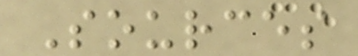Sources
